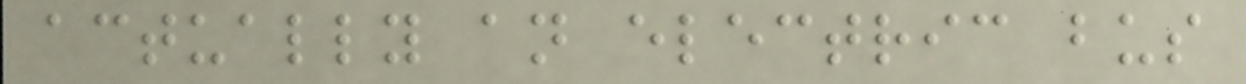actually an electric bus
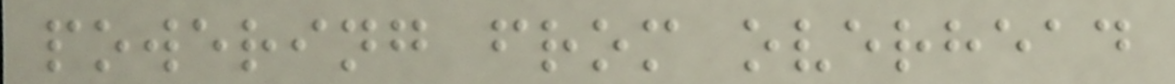powering from overhead
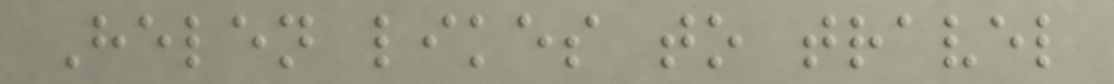Helen likes to travel
